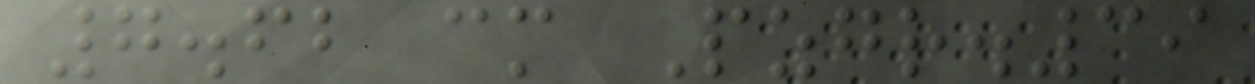7.62 cm Pzgr.39
